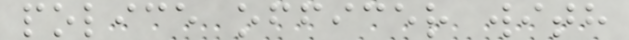police officer with
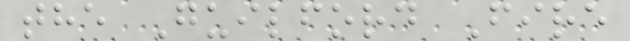the Guilford Fire
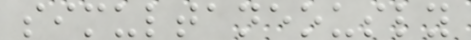simultaneously
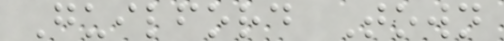Guilford Town
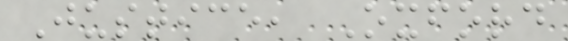Justice, Oxford
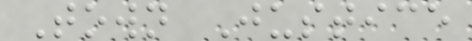Town Justice
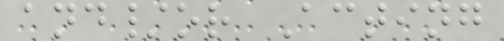and/or Acting
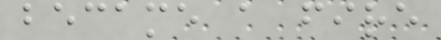became a fire
